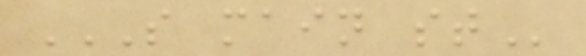S MAIN ST
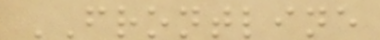FRONTLINE
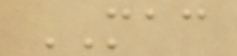MAC
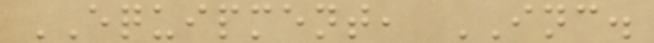EQUIPMENT, INC.
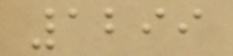1299
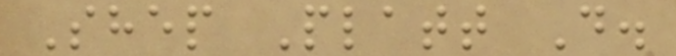Shep Platt D.
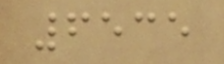6535
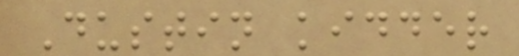Dustin kidder
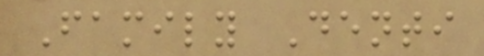Family Denti
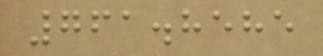761.8585
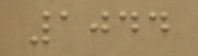1044
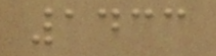1433
